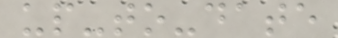up-to-date
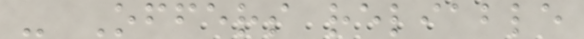- Offers reliable
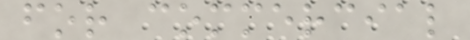for commercial
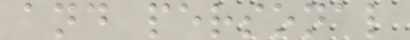and personal
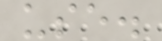use.
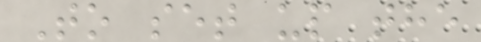To set up the
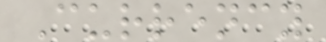Currency
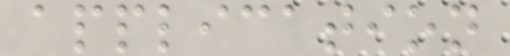application
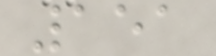151
